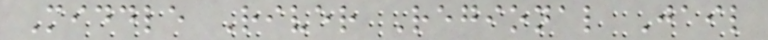Middle River Regional Jail
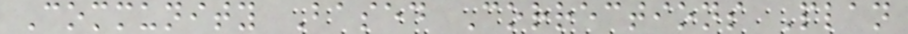Community Based Corrections Plan
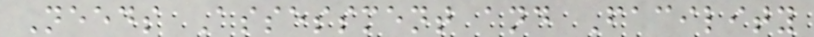Needs Assessment and Facility
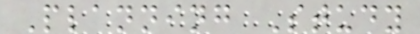Planning Study
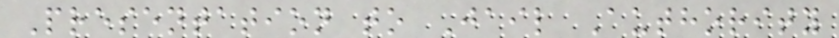Presentation to Jail Authority
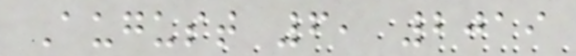August 6, 2019
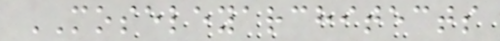MOSELEYARCHITECTS
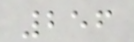256
